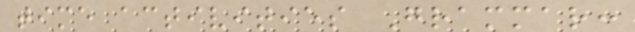time activities Grammar:
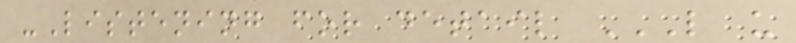-Listening for detail L U
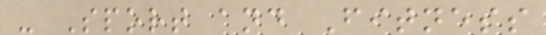- Sport and Fitness
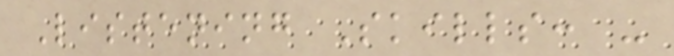Listening Skills: -
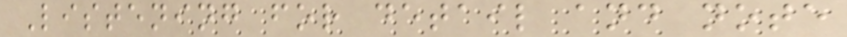Listening for detail and note
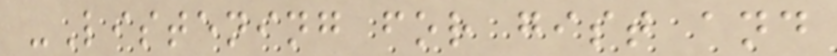-Listening for gist and
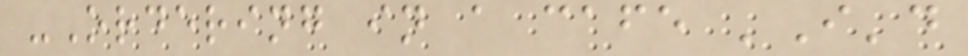-Ordering in a cafe 'I'd
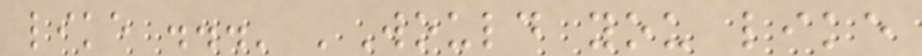like ...' 'Would you like
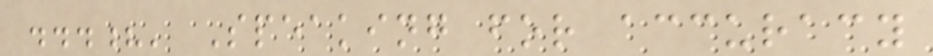...?' Speaking for accuracy
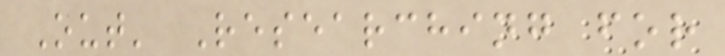Out' Researching for
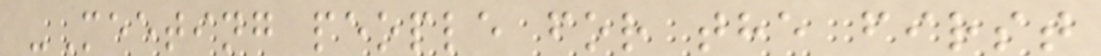-Meeting people for the first
